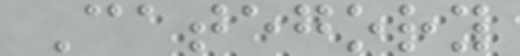Category
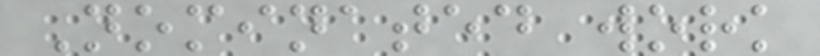Nominated work
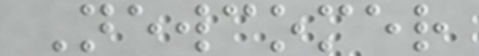Newcomer
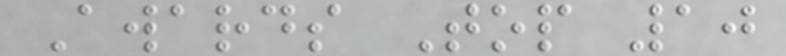Awards Top 10
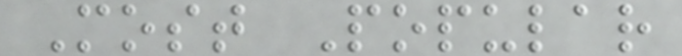Most Popular
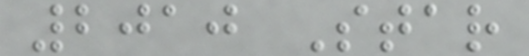2010 Star
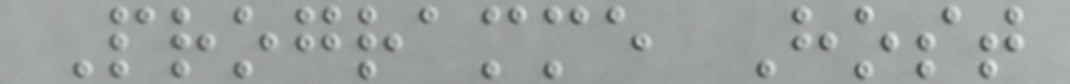Programme Host
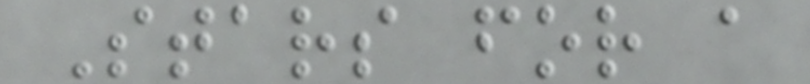Stars for a
